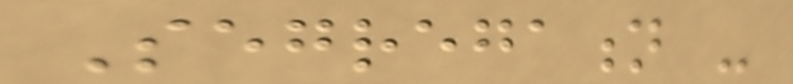Segregation -
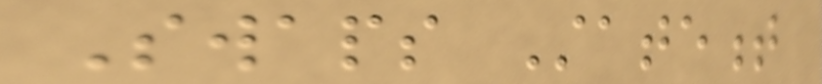Swaps Statement
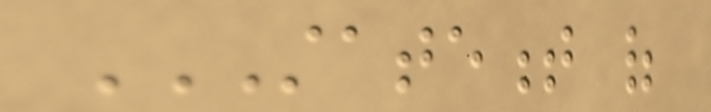STATEMENT OF
